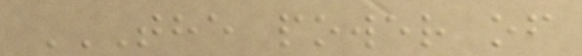THE POWER OF
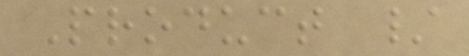Product /
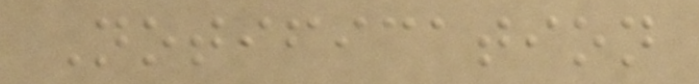Notification
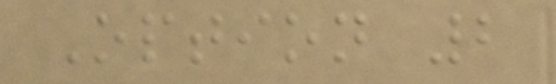Option 2
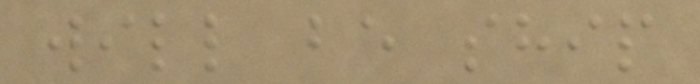will be ship
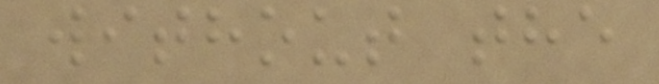without the
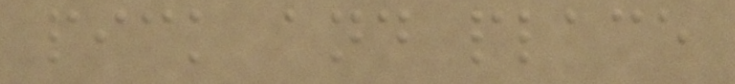pick and place
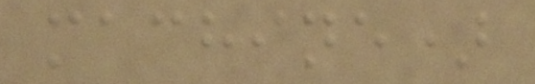machine)
